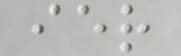ier
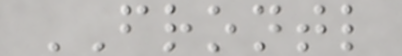FRONTL
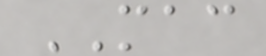MAC
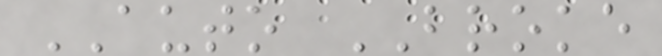AUTO BROKE
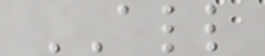ALL
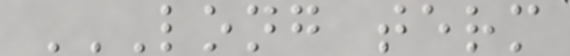LONG TERM
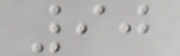90
